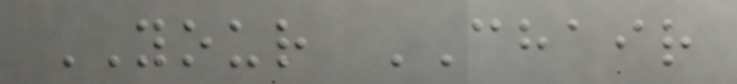YOUR CHAIR
